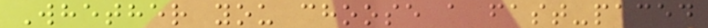Whether you choose a fast-paced
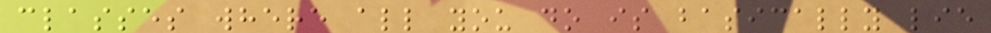classes where all you do is basically lie
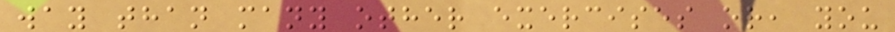way than many other exercises or, you
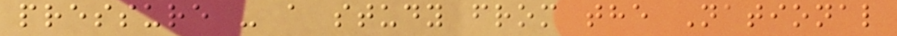pressure - a study from the National
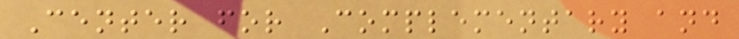Center for Complementary and
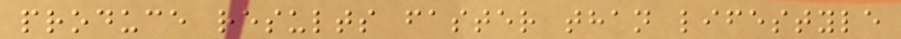produce results faster than lifestyle
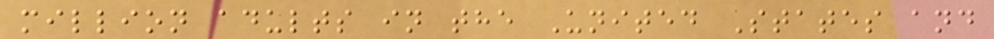million adults in the United States and
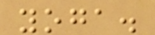yoga.
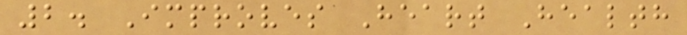2. Improves Heart Health
